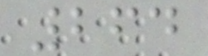264
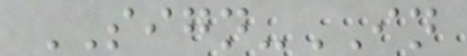SIGN-IN
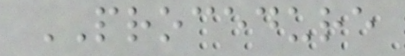PROCEDURE
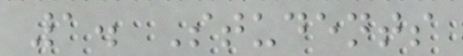1. Students
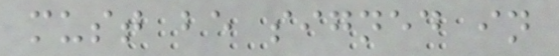must be signed in
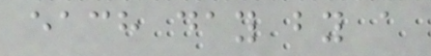each day by a
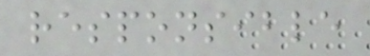responsible
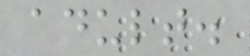adult.
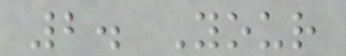2. Your
